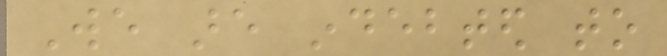We are indebted to
